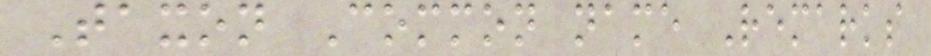Taxon Common name Remarks
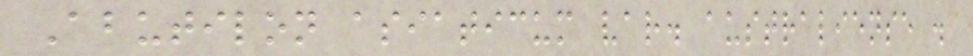Abutilon asiaticum var. australiense .
